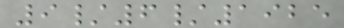9/6/1925
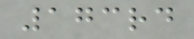173rd
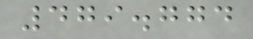479.774
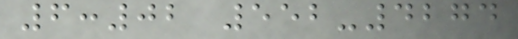6:02 552-4274
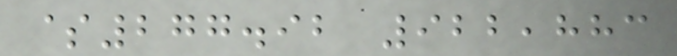$277.92 922,883
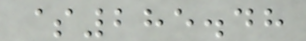$285.48
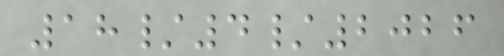18/4/2026
